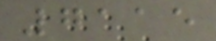7115
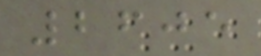2605
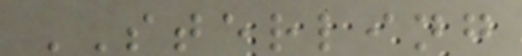STERLING
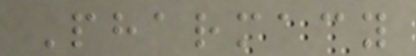Pharmacy
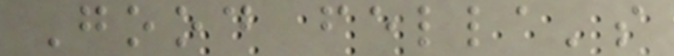Good fella's
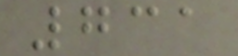731
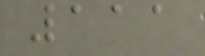111
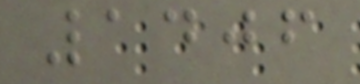1406
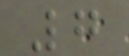7
